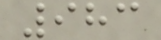983
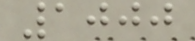1000
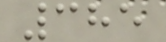385
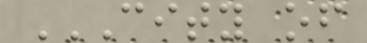CITY OF
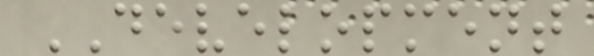DEVELOPMENT
